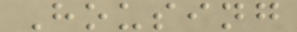Housing
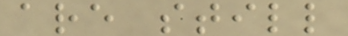are still
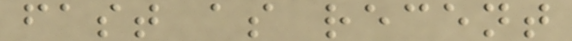fast as recent
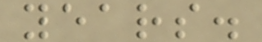years.
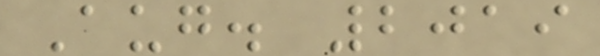Aug. 2019
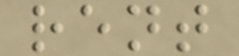rent
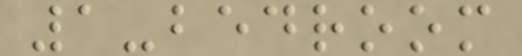1-bedroom
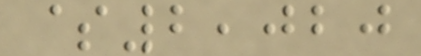$2,020
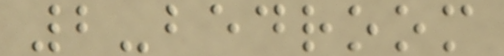2-bedroom
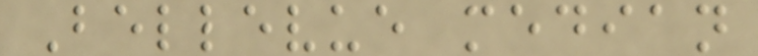Bellevue median
